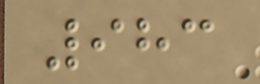983
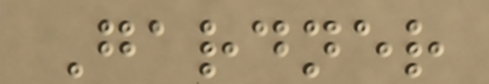Gardner
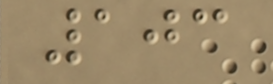103
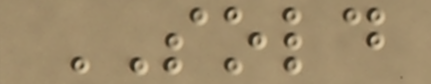SOLD
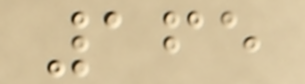165
